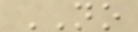NO
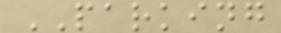PARKING
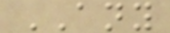ANY
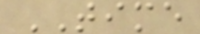TIME
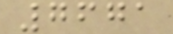7671
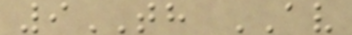9TH AV
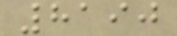8190
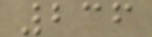236
